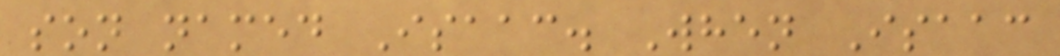son named Isaac. When Isaac
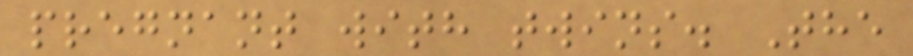pregnant with twins. The
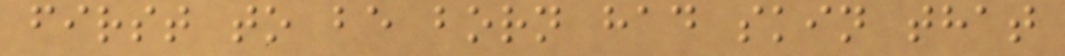first to be born had skin that
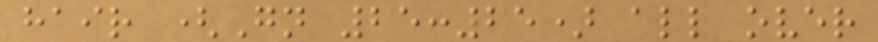hair (Gn 25:25) all over
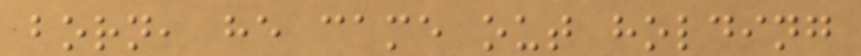born, he came out holding
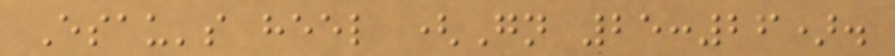Esau's heel (Gn 25:26).
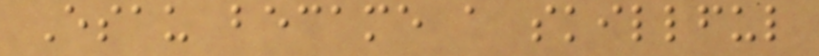Esau became a skillful
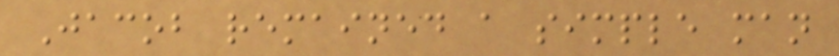Jacob remained a simple man
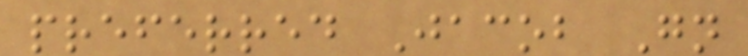preferred Jacob Gn
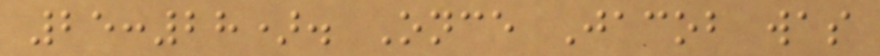25:28). Once Jacob was
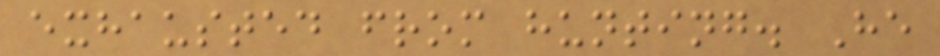exhausted from hunting. He
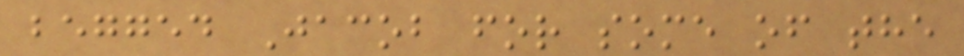begged Jacob for some of the
